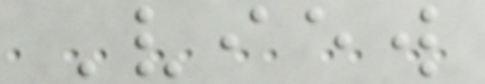View
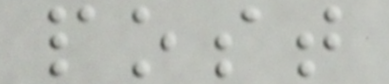post
